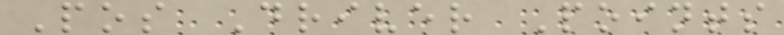Pos Driver Points
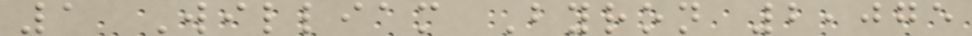1 William Byron 2,075
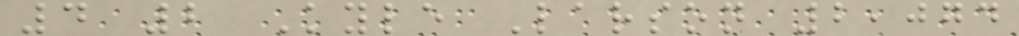4 2 Kyle Larson 2,074
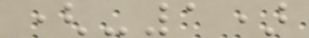(-1)
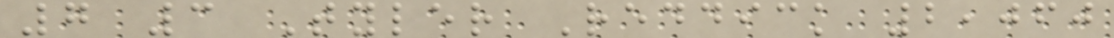7 3 Tyler Reddick 2,060
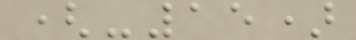(-15)
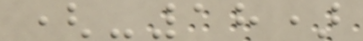(-18)
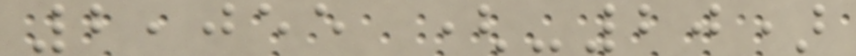2,055 (-20)
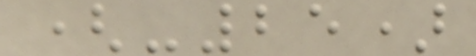(-25)
